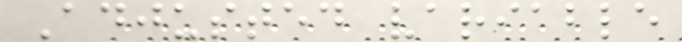Adjusted variable
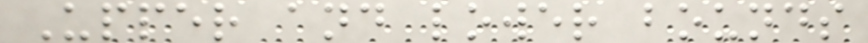Upper and lower bounds
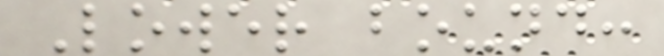Lower bound:
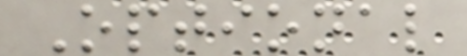Optional
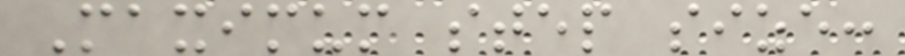Maximum step size:
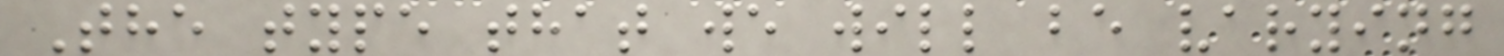The type that we will be varying
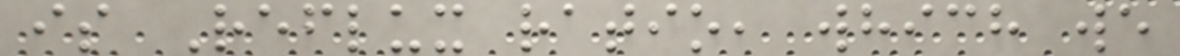is Reflux ratio, which we
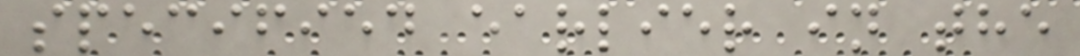specified earlier in the
